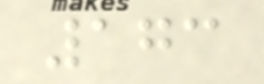173
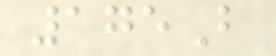175B
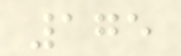175
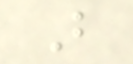B
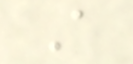A
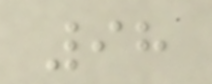98
